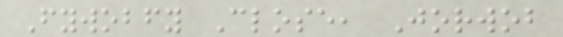Fywobfy Close, Jorwob
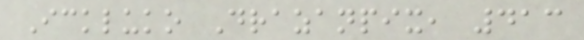Ickluko Drazanpix, 413
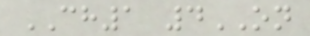CH1 4ON
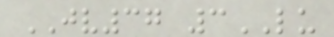JV37 3LU
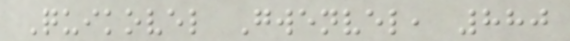Quikovel Gwenvel, 880
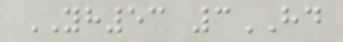YH53 3HD
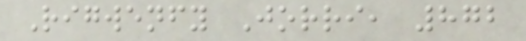Rigwenfy Jorri, 872
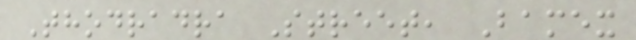Thodradra Street, Bamex
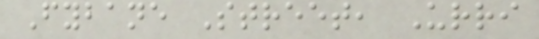Fybane Street, Urri
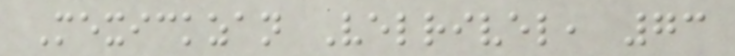Mexickzan Velrivel, 73
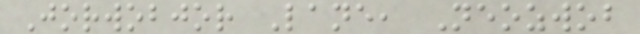Jorwobjor Lane, Neozwob
